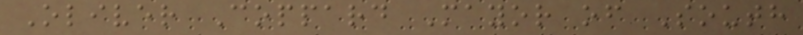Oliver Coppard Mayor of South
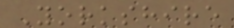Yorkshire
